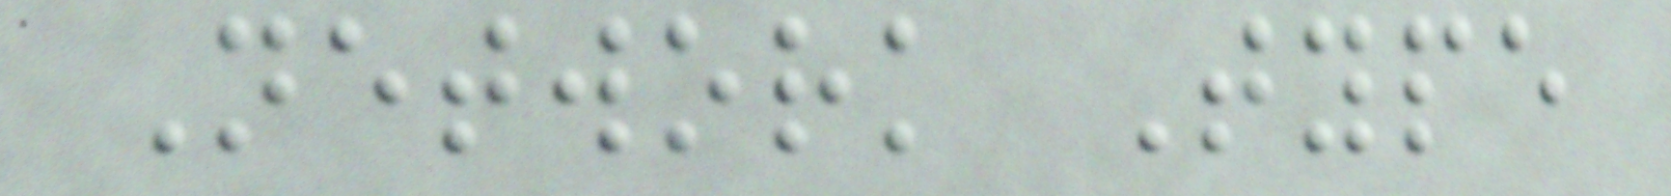Network Type
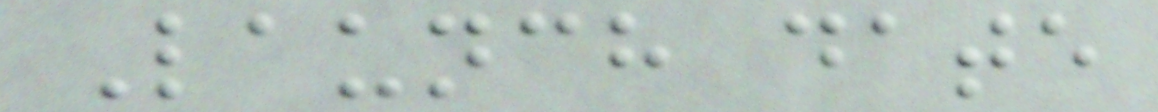Launch date
